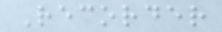Recorder
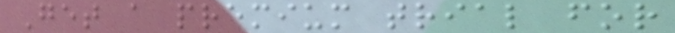Get a premium trial for
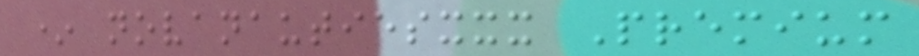* novanautiesxxx Premium
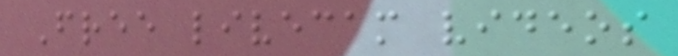Free livecam videos
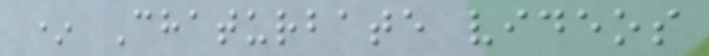* Chaturbate videos
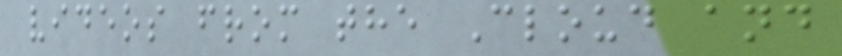videos from the Cloud and
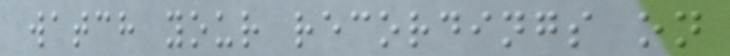watch your recordings on
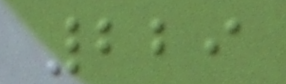229
